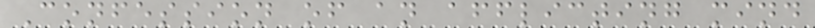Confession of an afflicting mind
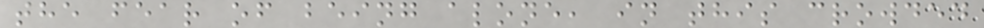the fear of being alone, in this crowded
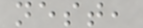nest,
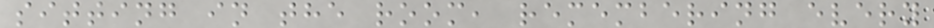sitting in the room, remembering every
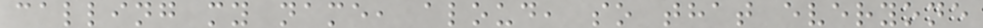calling my name, aloud, so that everyone
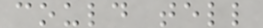could tell
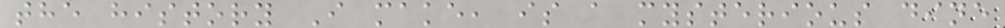the history I make, is a mysterious dine
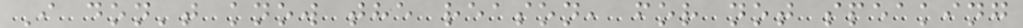I don't know the reason, for not speaking
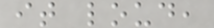it loud,
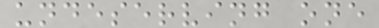undeserving one
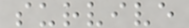survive
